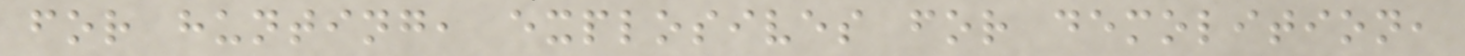for hunting, explosives for demolition,
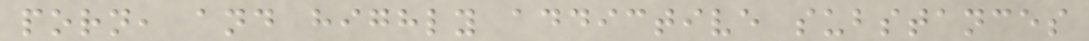porn, and highly addictive substances
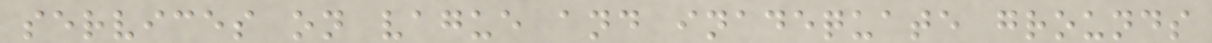services on vague and inadequate grounds
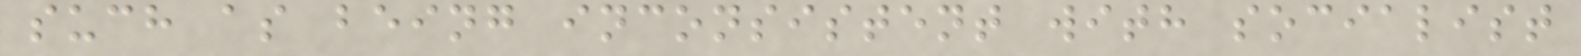such as being inconsistent with socialist
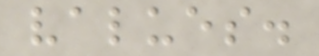values.
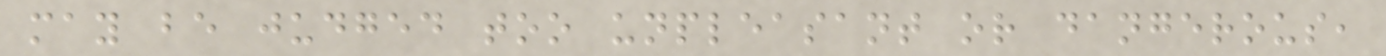may be judged too unpleasant or dangerous,
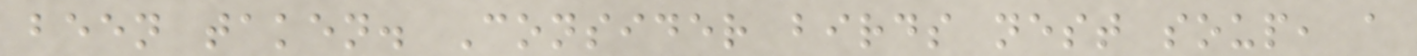been taken. Consider birds nest soup, a
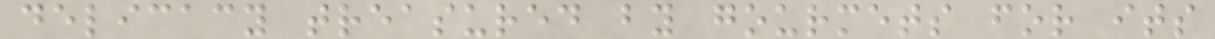delicacy treasured by gourmets for its
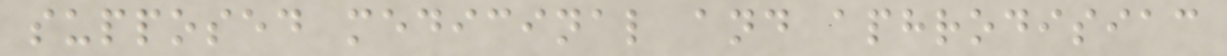supposed medicinal and aphrodisiac
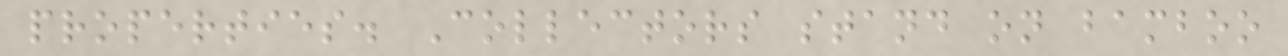properties. Collectors stand on bamboo
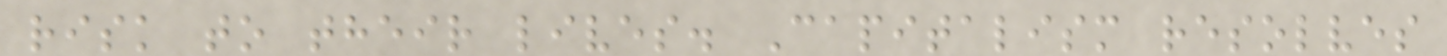risk to their lives. Capitalism resolves
